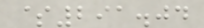$291.04
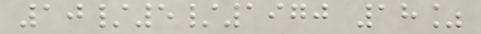10/5/1970 18%
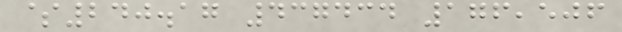$240.17 437434 176,506
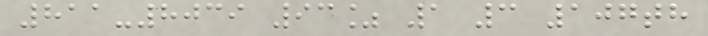811-8039 93% 1 3 107th
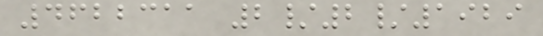4622311 2/2/1929
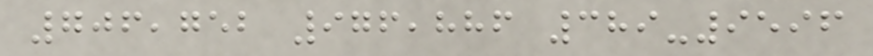706,752 976,886 389-9596
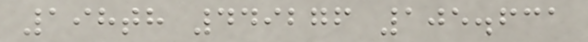198th 449276 105.631
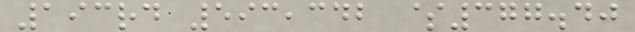193rd 593,342 $377.40
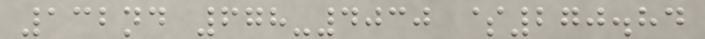132nd 678-4030 $270.84
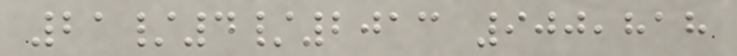21/4/2013 900,818
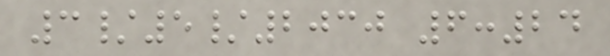3/5/2030 6:24
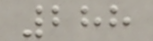288
